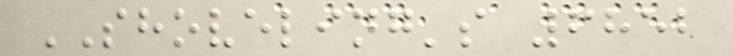SHOVELING's 6852
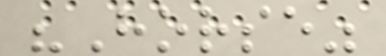"Horse"
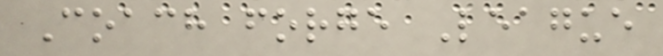Coach forge League
